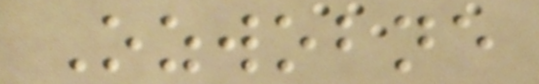Ozwobne
